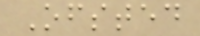Ofsted
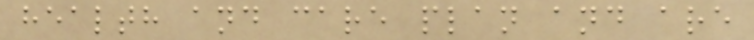health and care plan and are
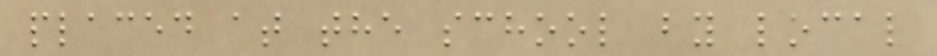placed at the school by local
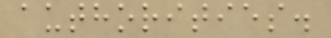authorities.
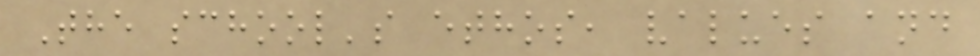The school's ethos, values and
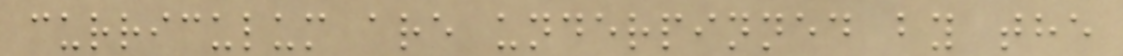curriculum are underpinned by the
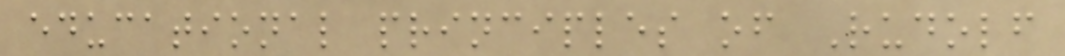educational principles of Rudolf
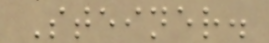Steiner.
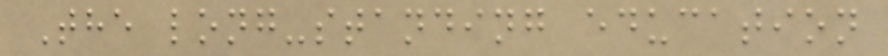The long-standing education
